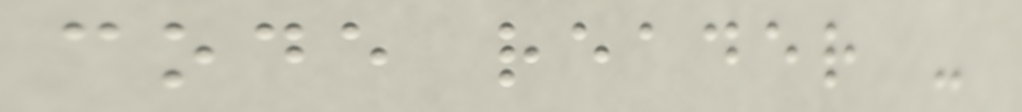code reader -
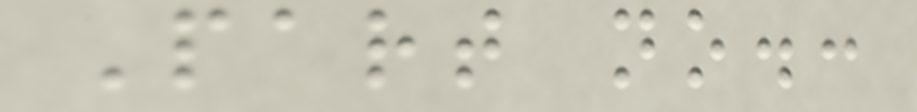Part no.:
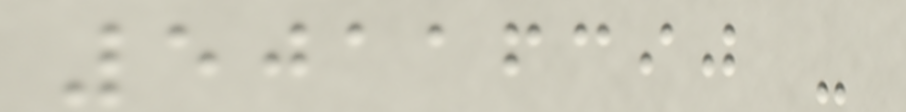50116390 -
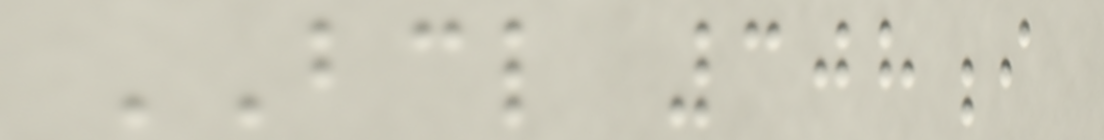BCL 308i
